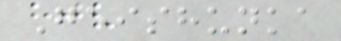Geishunka
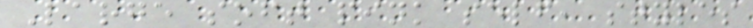Large soft pink self, styles
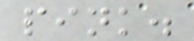pink.
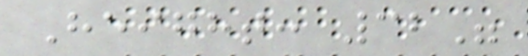Height: 32"
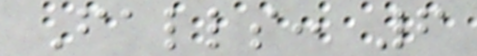Falls: 6
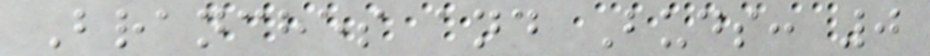Branches and Buds: 0
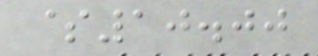$10.00
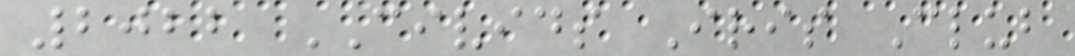2022 CIVIDS Iris Club
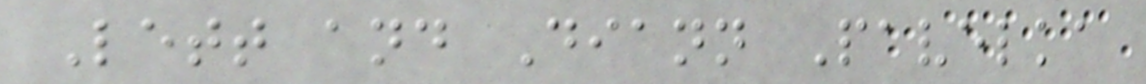Lett and Diann Pavelka
